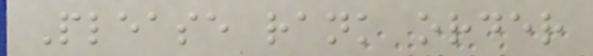Please rank order
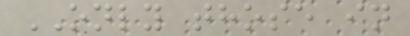ONLY those in
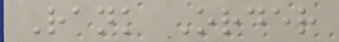Rank Order
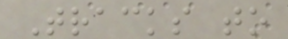Tracks to
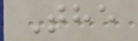The
